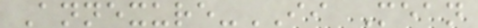Annexure-II Mean
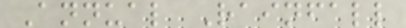Annual Rainfall
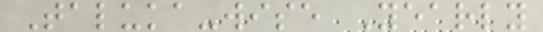Taluka-wise Yearly
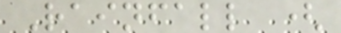Rainfall (
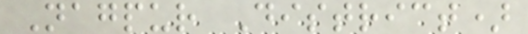Nagpur District)
